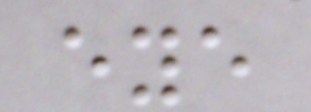eye
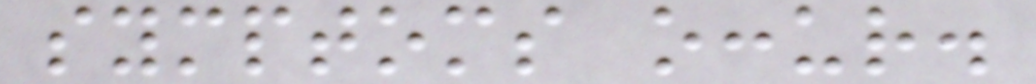symptoms occur.
